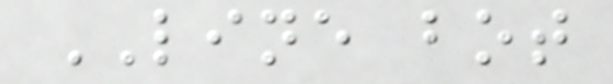LINE bot
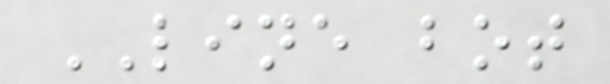LINE bot
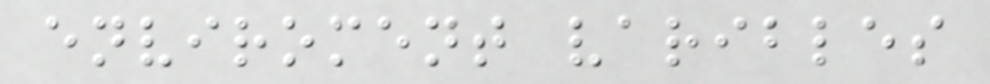enviroment varibles
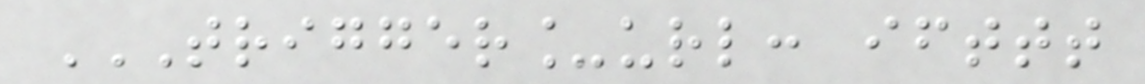TRIGGER_URL: IFTTT
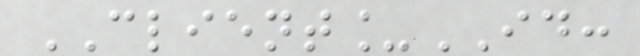CLIENT_ID:
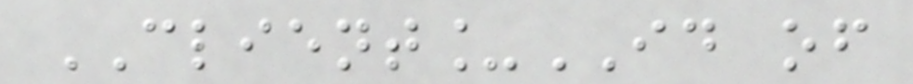CLIENT_ID of
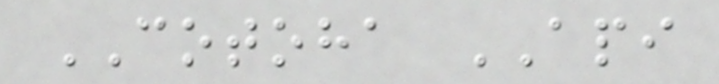COTOHA API
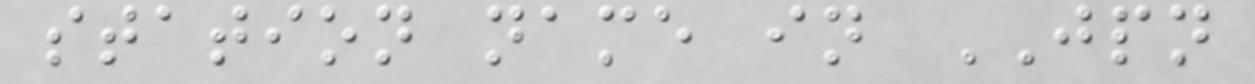station name in JPN
